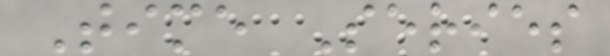Time Series
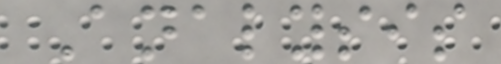Analysis
